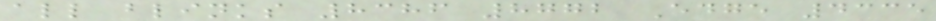all blinks 8386 8772 Edge 4335
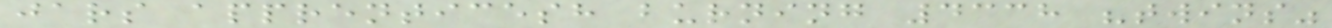jars apprenticesh burning 4338 "twins"
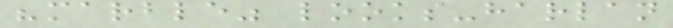"marble" looks-harlan
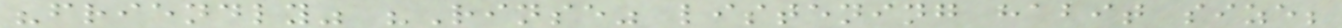"friendly" "Rinse" listening habit size;
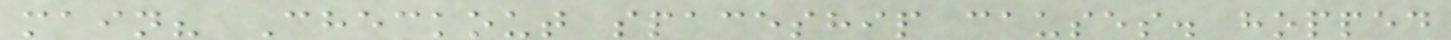main? Checkout spaceship causes. hopped
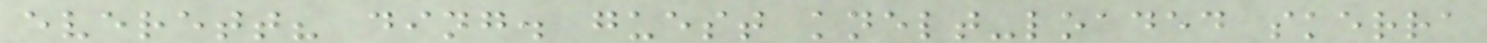everett? ding. guest knelt-loaded skerra
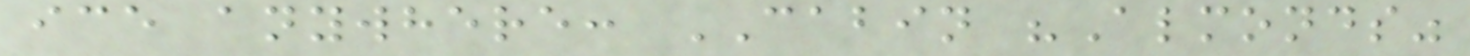ice anywhere: CABIN "Almonds"
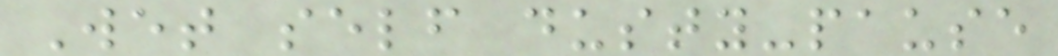Wet self dusty-pause
